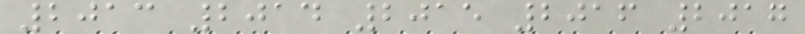2013 2014 2015 2016 2017
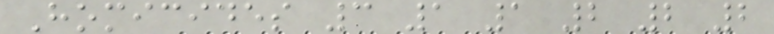Homicides 3 1 1 2 2 2
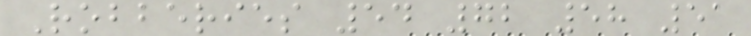Robberies 54 72 58 51
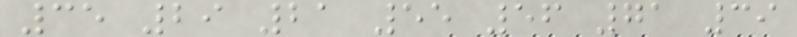35 29 21 55 56 71 39
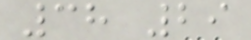38 29
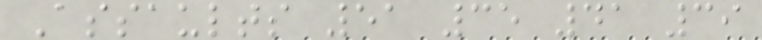Assaults 51 35 41 39
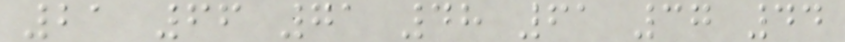21 66 71 48 61 37 44
